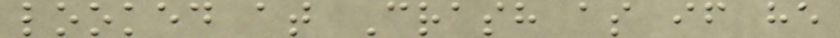looked at Crash as if he
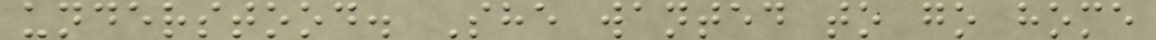understood. She wanted to go home
